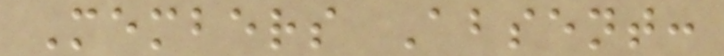Members Absent:
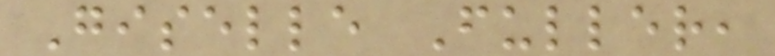Giselle Fuller,
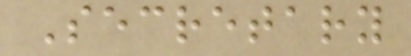Secretary
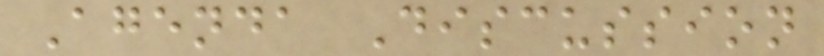Agenda Discussion
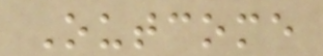Outcome
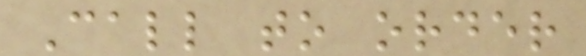Call to order
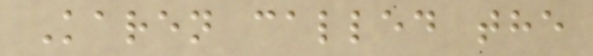Karen called the
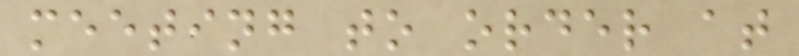meeting to order at
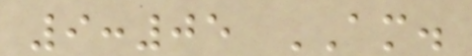9:05 AM.
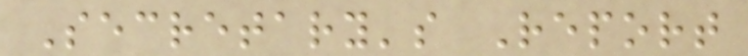Secretary's Report
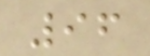96
